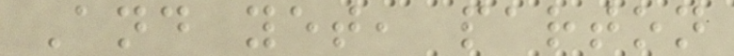And yet, parton
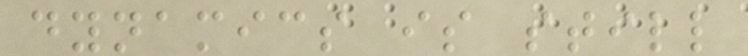dynamics is still
